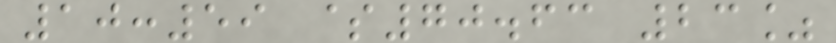10:59 $70.63 23%
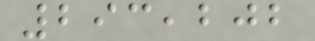293,202
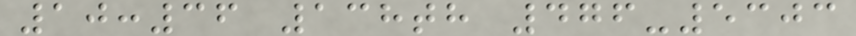10:36 138th 476-5303
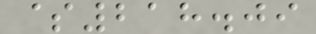$218.09
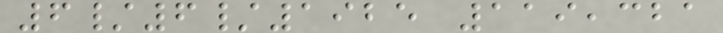6/6/1925 119,321
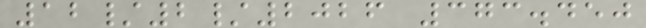12/2/2026 373.450
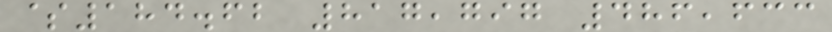$184.62 817,797 486,633
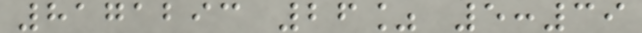8171293 26% 5:39
